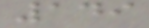149
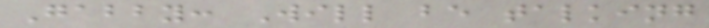Gabby: Will be talking
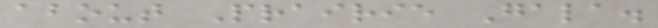about Prairie Gala.
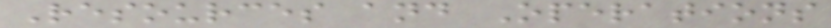Resources and Operations
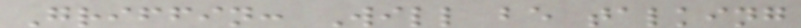Griffin: Will be talking
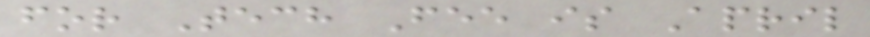for Tech Fee is April
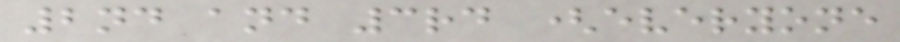2nd and 3rd (everyone
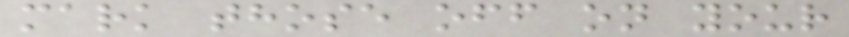mark those off on your
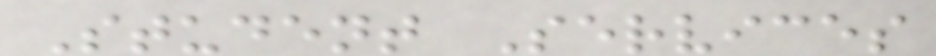Student Services
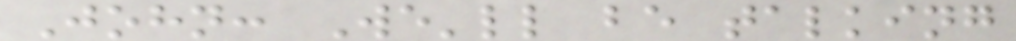John: We'll be talking
